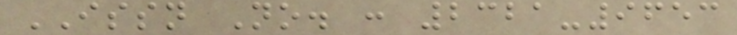ISSN No. : 2321-9653
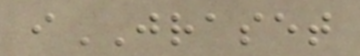iJRASET
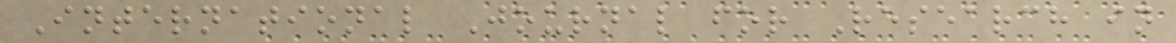International Journal for Research in
